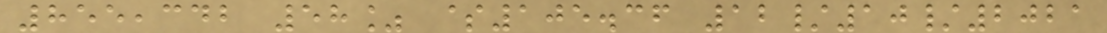855,342 58% $105.36 12/10/2021
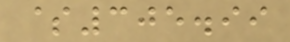$305.99
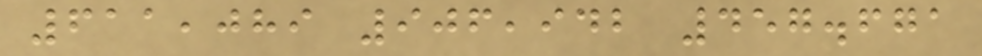611,089 906,942 457.671
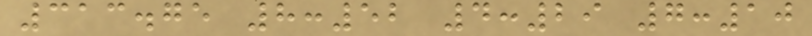313.75 8:52 4:29 7:10
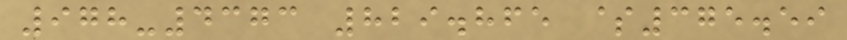978-4373 829.865 $375.59
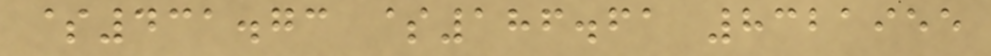$431.73 $186.61 8321955
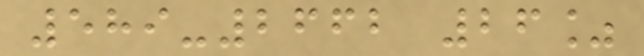589-2662 26%
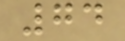74
